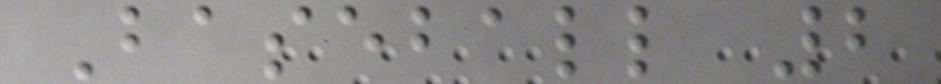Baseball 2
